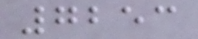7253
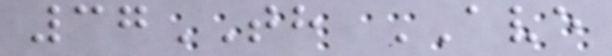37TH AVE
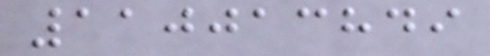110013849
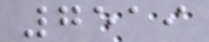7519
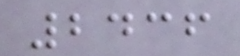2436
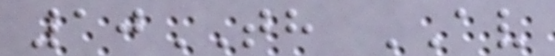10TH AV
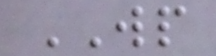WP
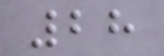28
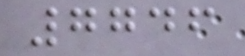7746
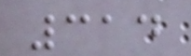314
